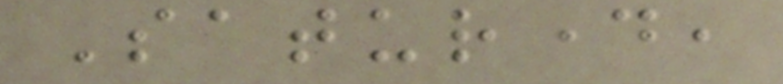Saturday,
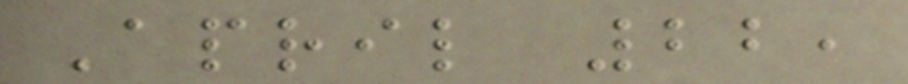April 22,
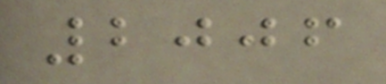2006
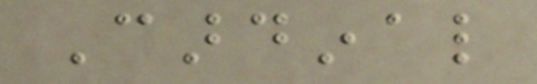Cardinal
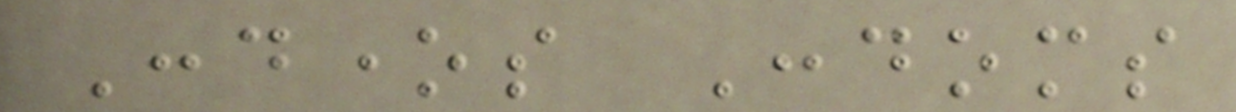Condones Condoms
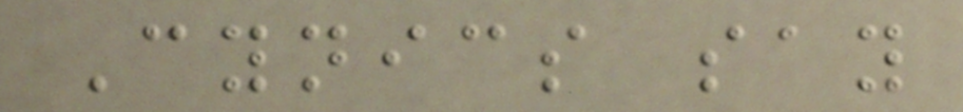Cynics say
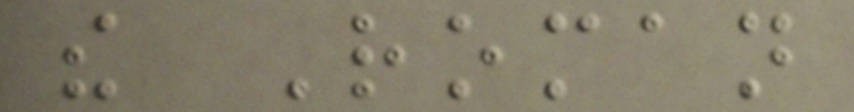the Roman
